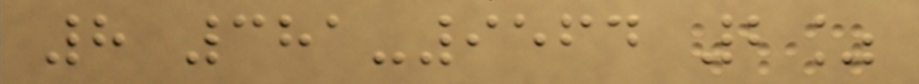8 381-9564 2%
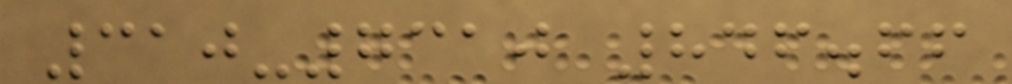310-7310 846.66
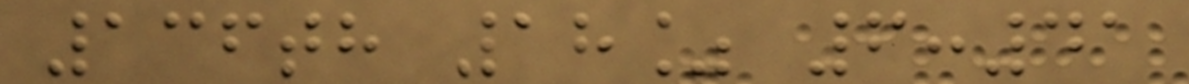136th 18% 6:41
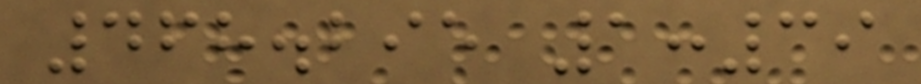468.295 1:39
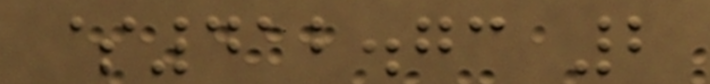$412.73 2
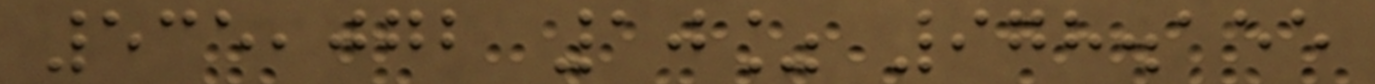535,072 10% 978.155
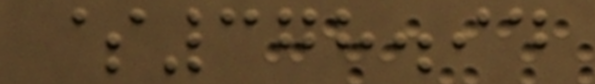$378.94
